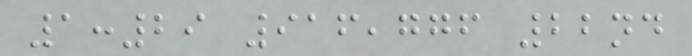1:29 916,776 22nd
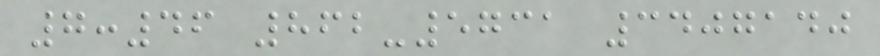7:46 862-5731 3407140
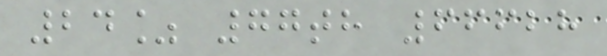24% 77th 66628
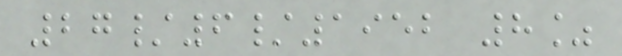27/6/1952 8%
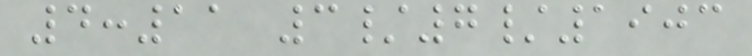4:11 3/7/1903
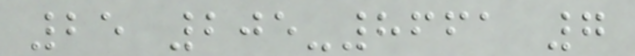25 205-8661 7
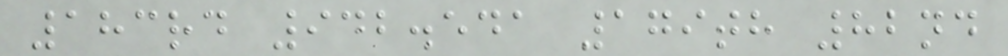183rd 942.541 179th 82nd
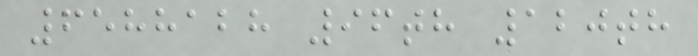6588128 96th 120th
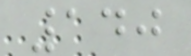140
